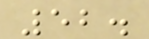52.
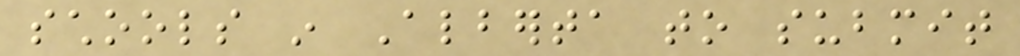schools in Alberta to submit
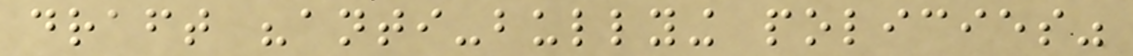draft "anti-bullying policies"
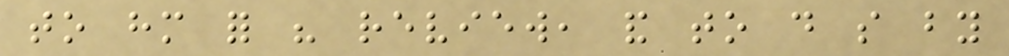to him for his review, and to do so by
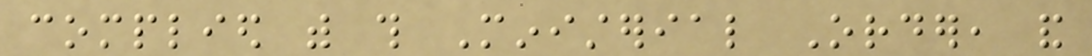complied with this Ministerial Order, and
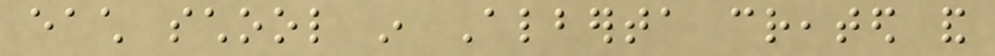each school in Alberta created and
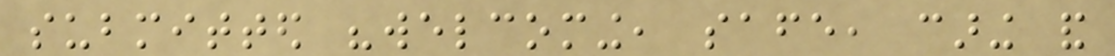submitted "welcoming, safe, caring and
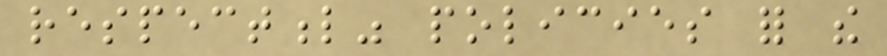respectful" policies for the
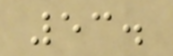53.
